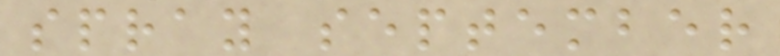spray september
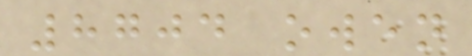8704 owen
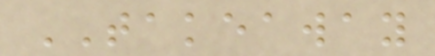TAKEAWAY
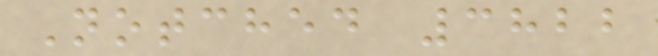Notched 3822
